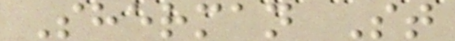Sherman St
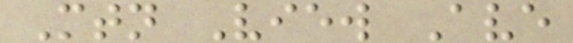Mtn View Ave
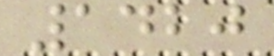1420
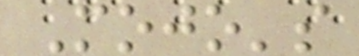Mojo's
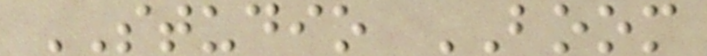STUDIO BOOM
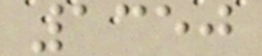1350
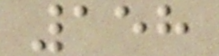158
